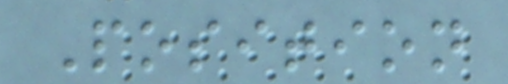Position
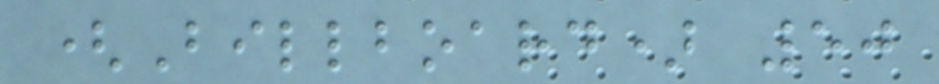(Billboard) 50
